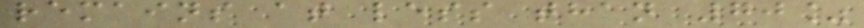remains at less than 70%
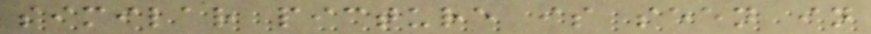similar picture is seen in
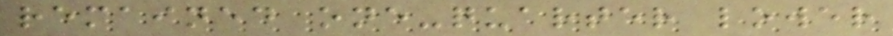remained one-quarter lower
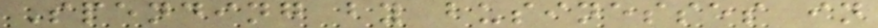Spending by businesses in
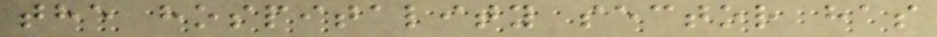the hospitality sector has
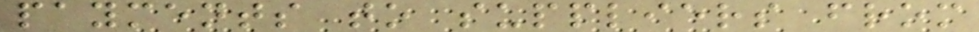payments to suppliers from
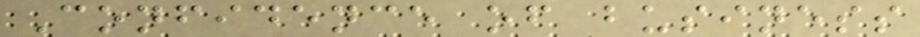Confidence of business
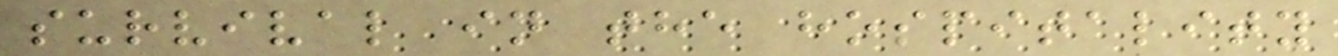survival in the hospitality
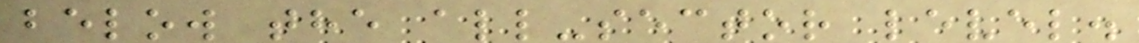below the all-sector level.
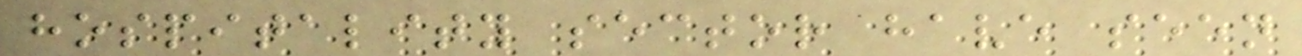hospitality sector have seen
